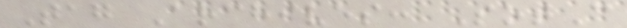Tag Archives: SotC
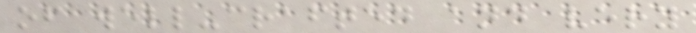of well-crafted and very
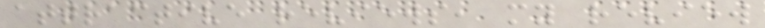attractive reviews, my review
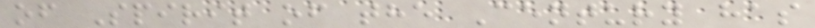of Spirit of the Century has
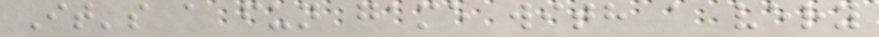It's a fun game with a very
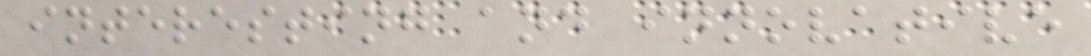interesting and innovative
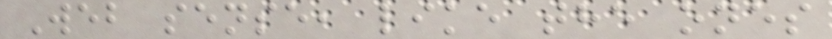Web sense, like the ones
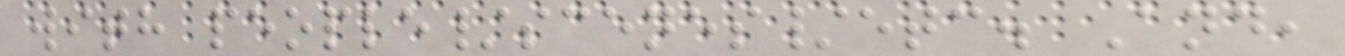with people/scenes/etc. And,
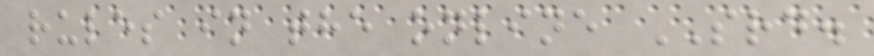rules in the online SRD.
